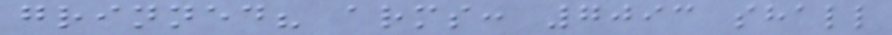grinned? arms: 7093 shall
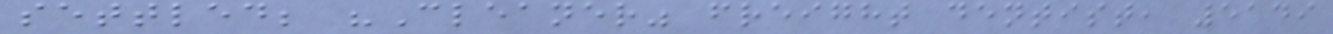settled; "Cleaner" freight dentist, 5149
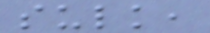sulk,
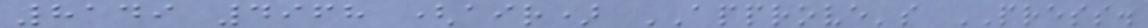8149 4968 (air) APPROVE's PRESS.
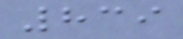839
